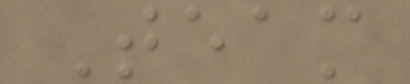Team
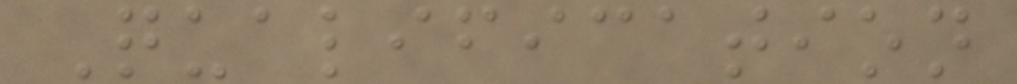Qualification
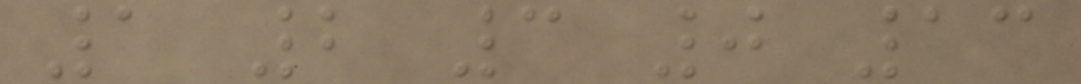1 2 3 0 13
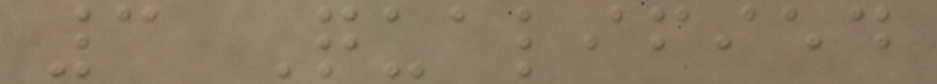3 Qualified
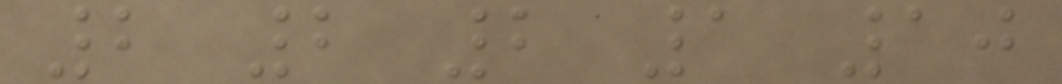2 2 2 1 10
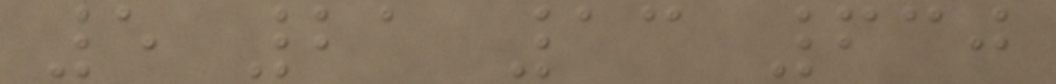5 21 13 630
